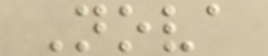Nova
